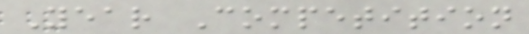Year Competition
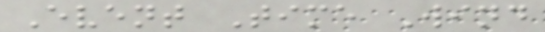Event Time Wind
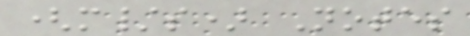(m/s) Notes
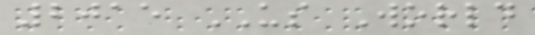2015 US World
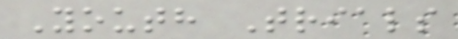Youth Trials
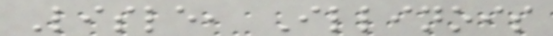Lisle, Illinois
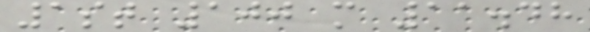1st 100 m 11.48
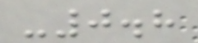-0.8
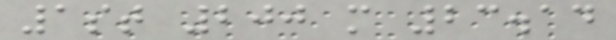1st 200 m 23.14
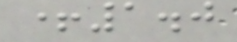+1.0
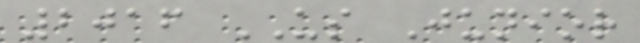2016 US Junior
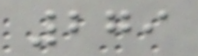279
